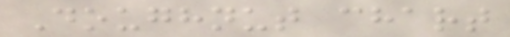Doughnut chart
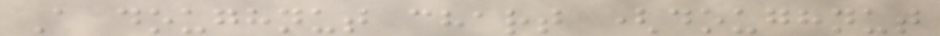A doughnut chart (doughnut
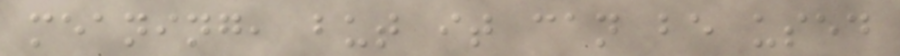meaning, but it can be used
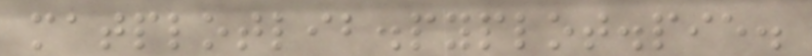matplotlib.pyplot.pie.
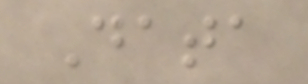Data
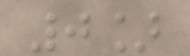0]
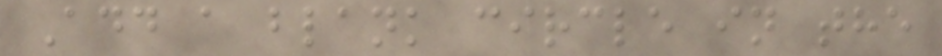Add a blank circle in the
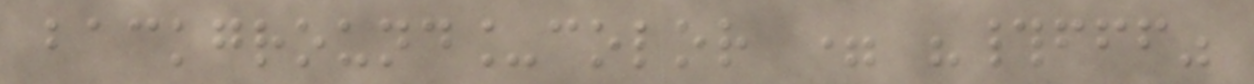background_color = "#fff"
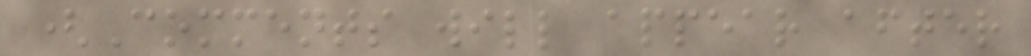(Comments will appear after
